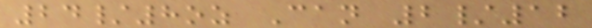24/8oz Can 2/12
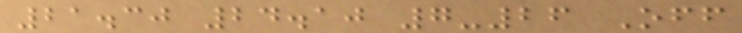21.30 24.10 7-26 Off
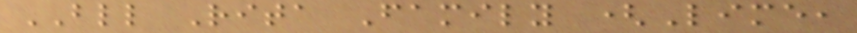BLL Rita Family (Lime,
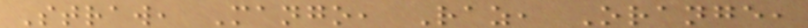Straw, Mango, Raz, Orange,
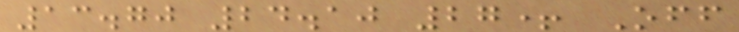13.70 24.10 27+ Off
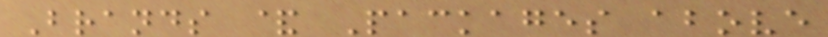Brands & Packages above
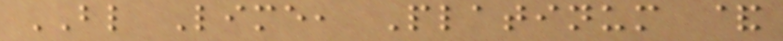BL Lime, Platinum &
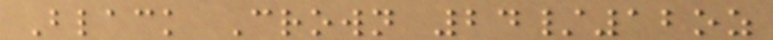Black Crown 24/12oz
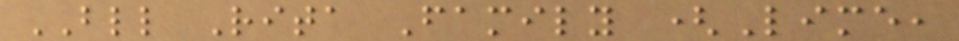BLL Rita Family (Lime,
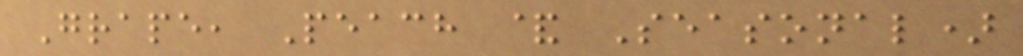Grape, Peach & Seasonal)
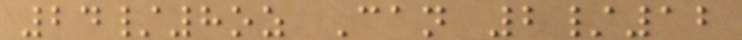24/8oz Can 2/12
